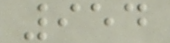954
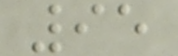95
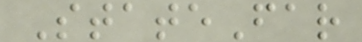StateFar
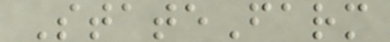StateFarm
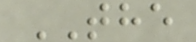THE
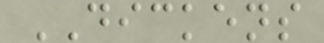DICKENS
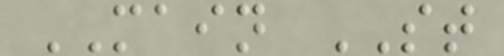MAIN ST
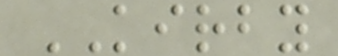KIRBY
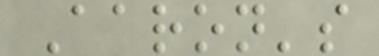Aaron's
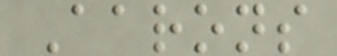Aarons
